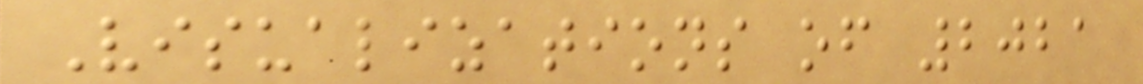Visualizations of 2021
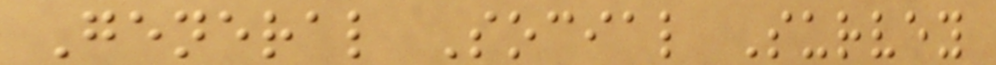General Social Survey
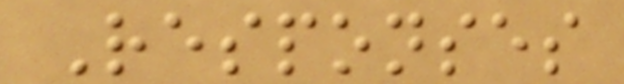Responses
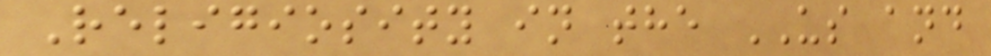Religiosity in the US and
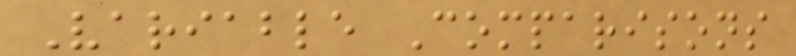Variable Comparisons
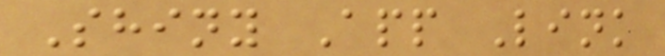Shiny App Link
